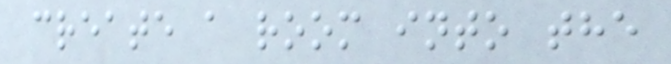create a room into the
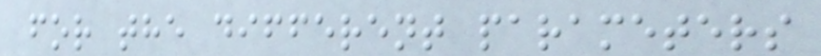for the different parameters
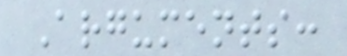Arguments:
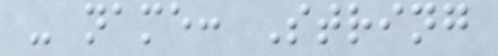- name: String
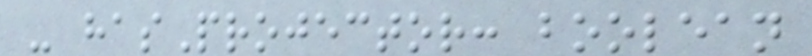- hasProjector: boolean
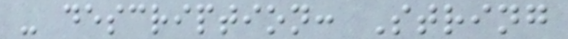- description: String
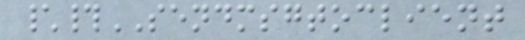\#SENDMSGTOCLIENT
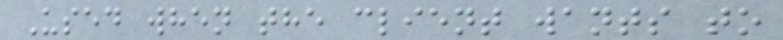Used when the client wants to
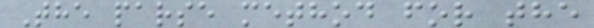The parse method for the
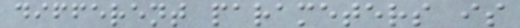different parameters is
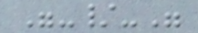"-/-"
